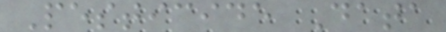Pesticide Data
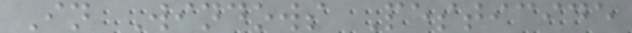In Windows Pesticide
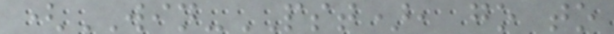(WIN-PST), go to
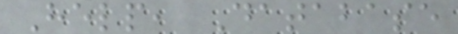Help, Database
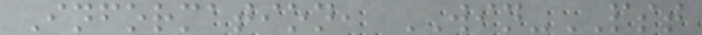Information, WIN-PST
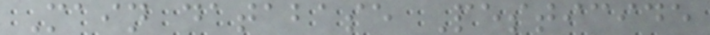Main database Pesticide
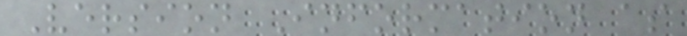Version Information as
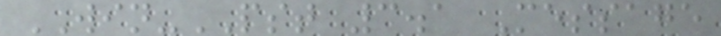WIN-PST 3.1 Message
